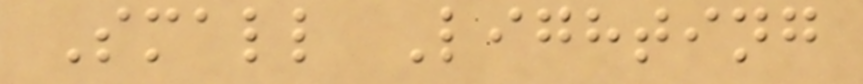Small Lighting
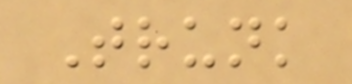Trunk
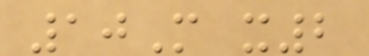10M x2
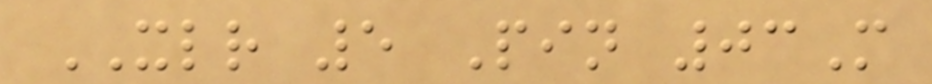XLR 5 Pin 03M
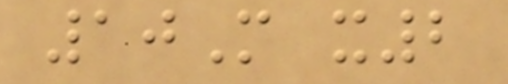10M x2
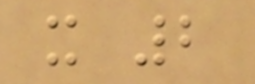x 2
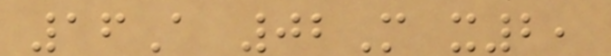16A 02M x2,
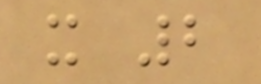x 2
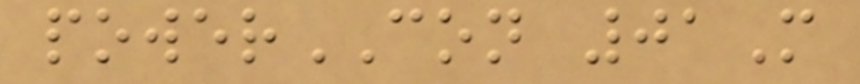powerCON 01M
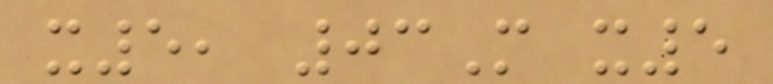x5, 03M x5
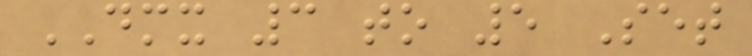DMX 3 to 5 Set
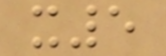x5
